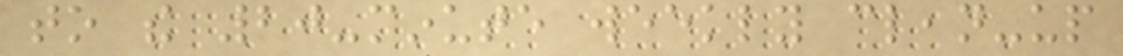to the 20-minute weekly clean-up
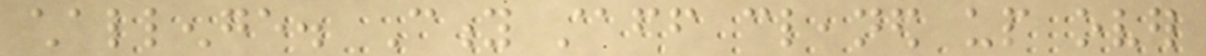challenge. City staff cleaned up over
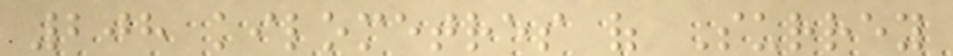208 kilometres of Surrey
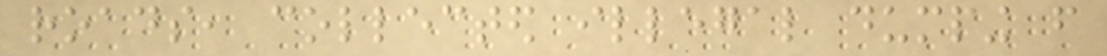roads, collected illegal dumping from
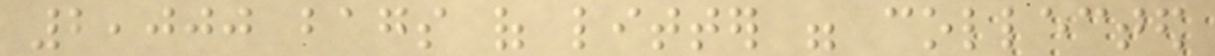2,000 bags of litter were collected
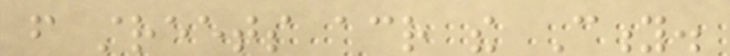from streets across the City.
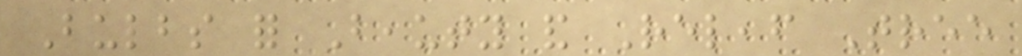Bulbs for Beauty and Releaf Tree
